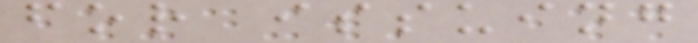for issuing
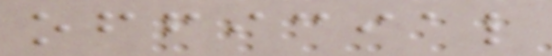official
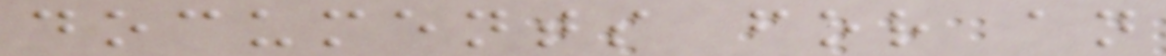documents for an
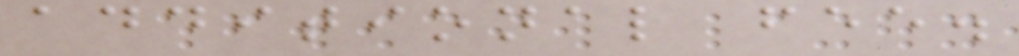additional fee.
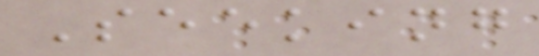Seeking
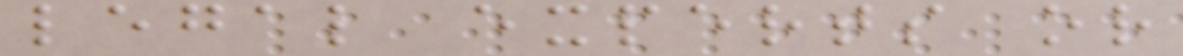legal experts or
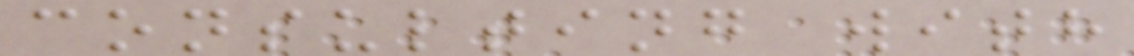consulting with
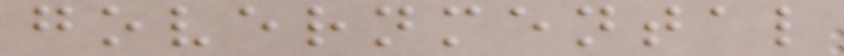governmental
